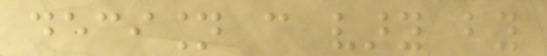decision can vary by
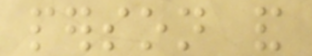person and
